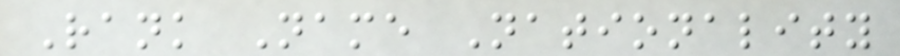Rank Name Nationality
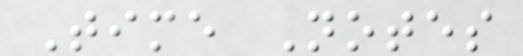Time Notes
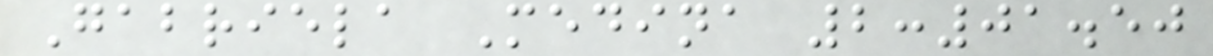Gabriela Medina 2:01.50
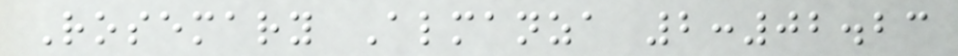Rosemary Almanza 2:02.23
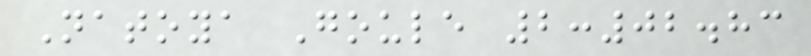Natoya Goule 2:02.83
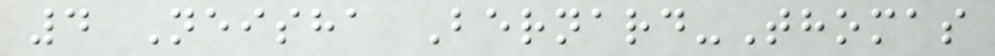4 Neisha Bernard-Thomas
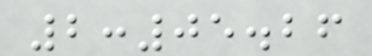2:05.26
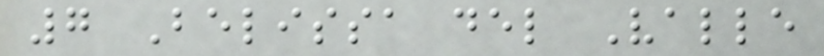7 Belissa del Valle
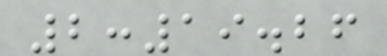2:19.26
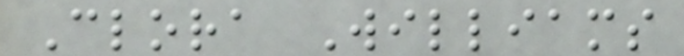Clora Williams
